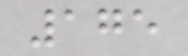175
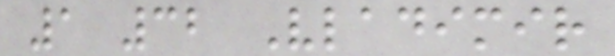1 32 Vladimir
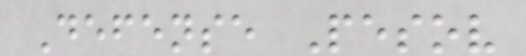Defense Pesov
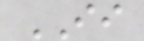II
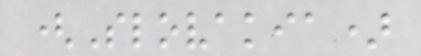(Slovakia)
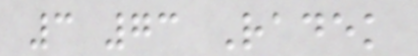3 73 Radek
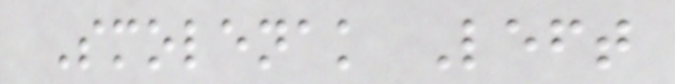Smolenak Left
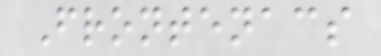Frontenacs
